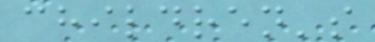children's
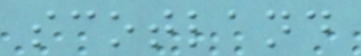scotland
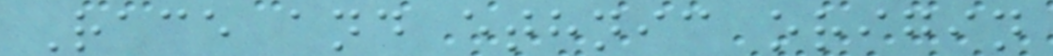Race and ethnic origin
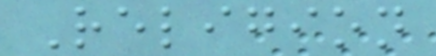Religion
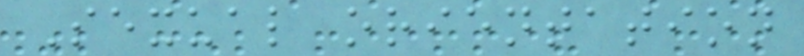Sexual orientation
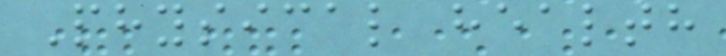Physical health
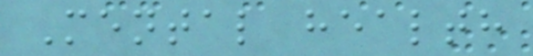Mental health
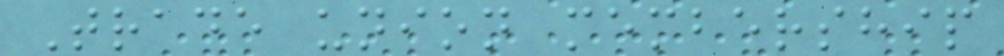Trade union membership
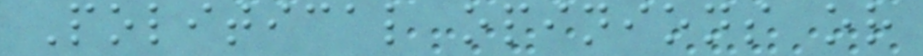Political opinions or
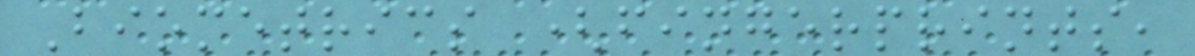Biometrics (fingerprints,
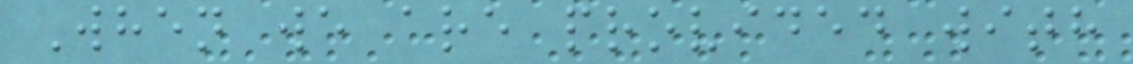When we are provided with
